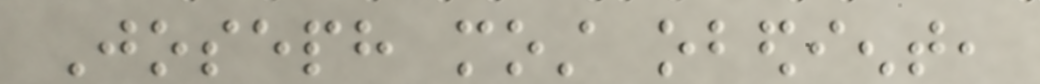Joseph most obedient,
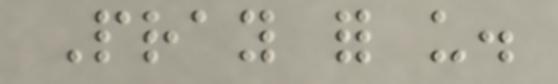Pray for us.
